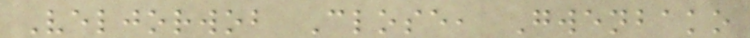Veljorwob Close, Gwenbako
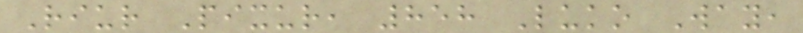Riur Pixur, 858 Luko Way,
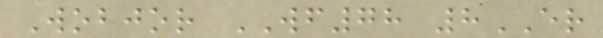Wobjor WF78 8ER
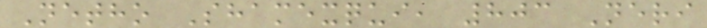Netho Shamexqui, 803 Neri
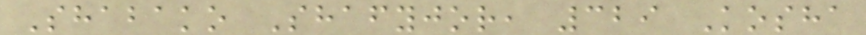Shabako Shafyjor, 329 Kosha
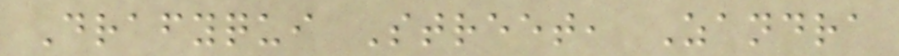Drafyqui Street, Zandra
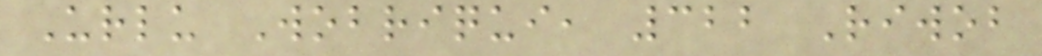Urlu Wobriqui, 322 Riwob
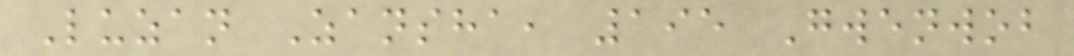Luzan Zansha, 195 Gwenwob
